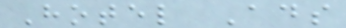Hotel Ads
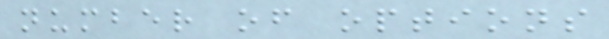number of options
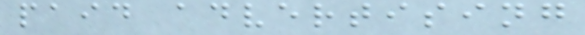paid advertising
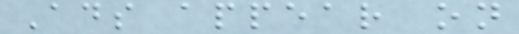Ads appear on
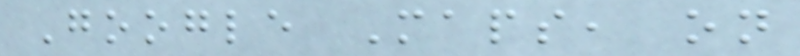Google Maps, on
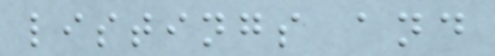listings and
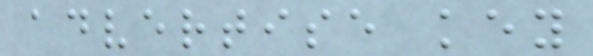advertise key
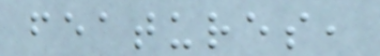features,
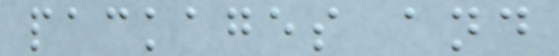packages and
